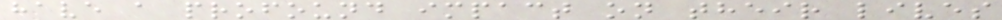have a profound impact on their lives
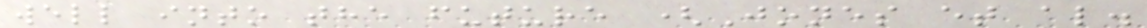well into the future (Jones et al.
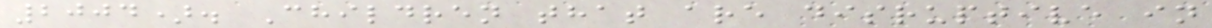2004). Children that are disruptive in
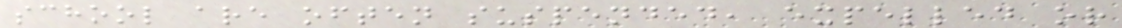school are often suspended, expelled or
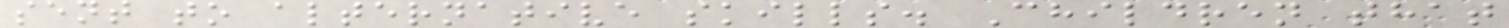sent to alternative skills. Children that
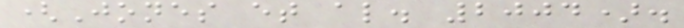(Jones et al. 2004).
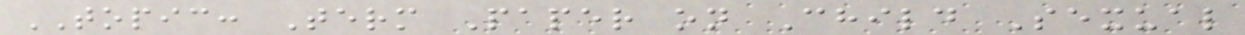TOPIC: Term Paper on Child Sexual
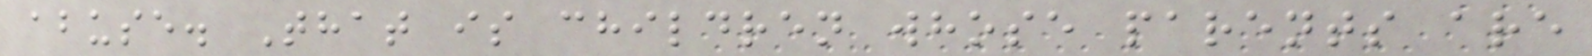abuse. That is children whose parents are
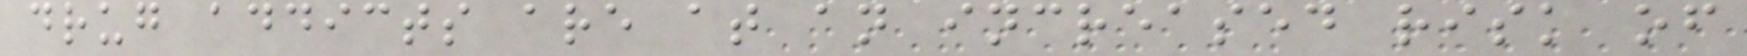drug addicts are at an increased risk of
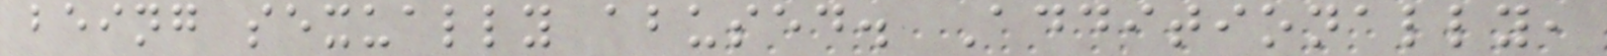being sexually abused. Additionally,
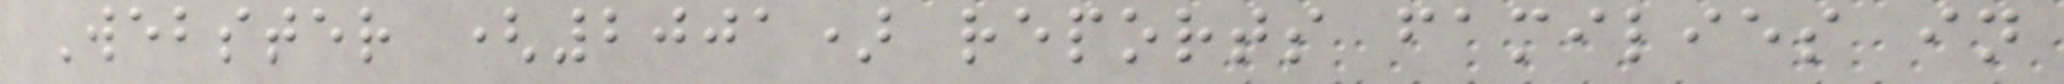Webster (2001) reports families in
